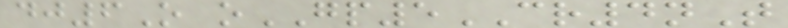dj6O oGP5CR4nT
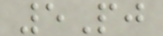5Pj
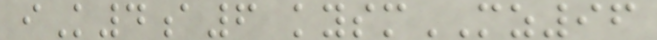iK4a6 kysmMZ96
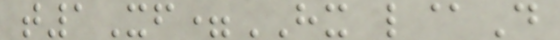t1Xf=HX l@D
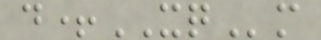d+XQm
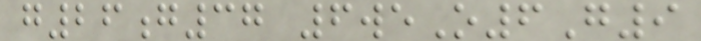g26g37 6weO6G9
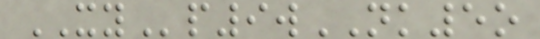XYp9wNK5o
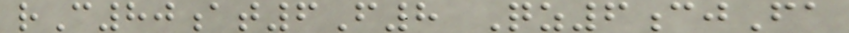rC80at6F8 Qz6cjFa
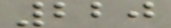220
